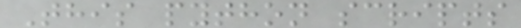This python scripts
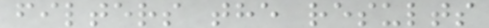filters the results
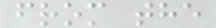from the
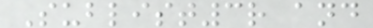Sublist3r and
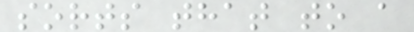sorts that to a
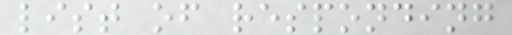list of responding
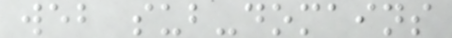web sub-domains
